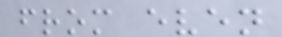from even
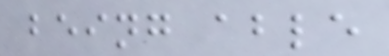being able
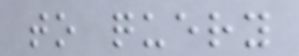to query
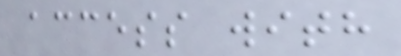access with
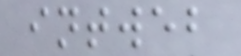intweb
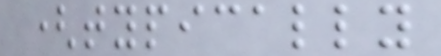(typically
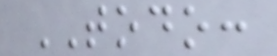TODO:
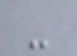-
